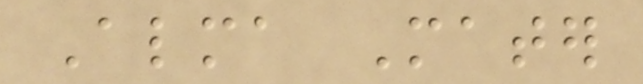Alma Mater
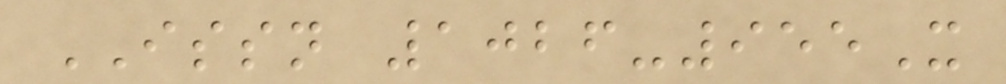ISSN 1026-955X
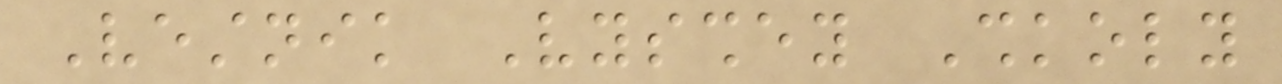Vestnik Vysshey Shkoly
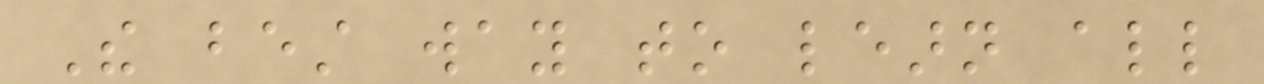The best way to learn all
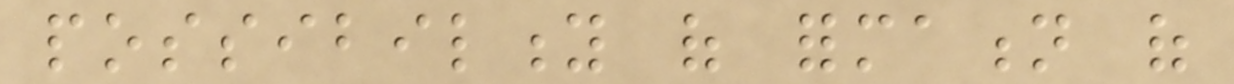possibility of formation of
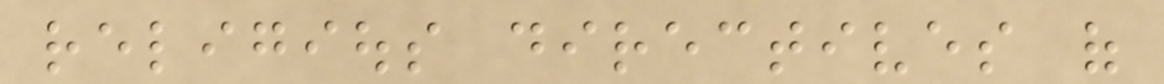religious directives of
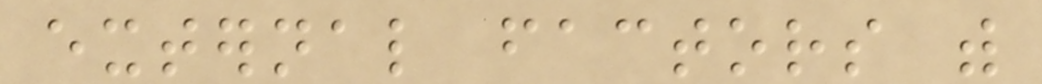external factors with
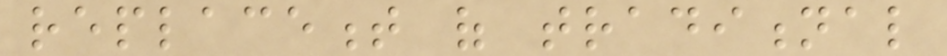replacement of traditional
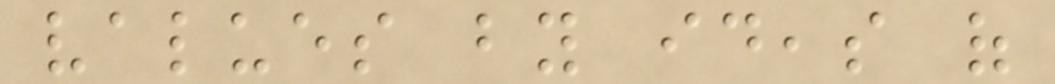values by ideas of
